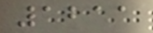1211
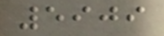5909
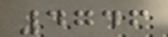4746
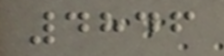4846
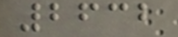2632
